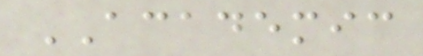ACADEMIC
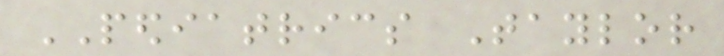PEDIATRICS Taylor
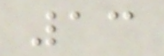13
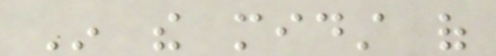In the midst of
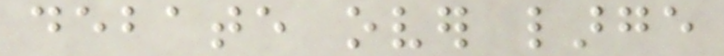debate over large
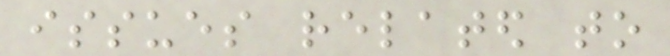issues related to
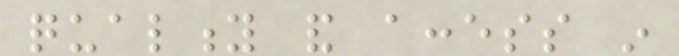quality and access in
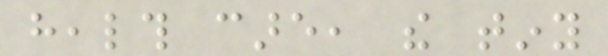health care, the tiny
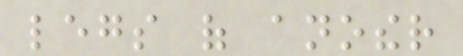legs of another
